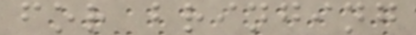for bringing
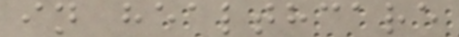in healthcare
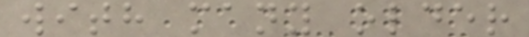with many older
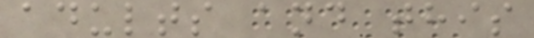adults and this
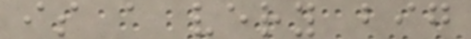is a very big
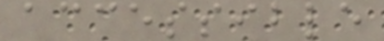accessible
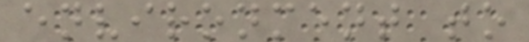environment to
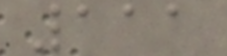111
